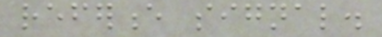reference signal.
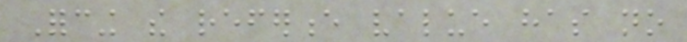Forcing the reference value has no
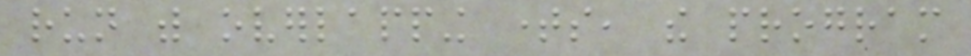run with overlapping times, the program
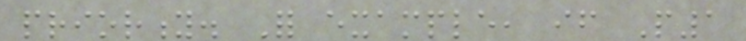priority. For example, if P1
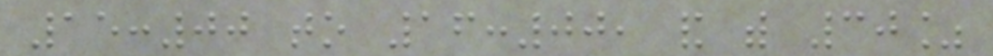15:00 to 16:00, and with 30%
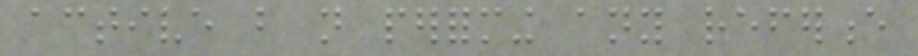active but not performing any reference
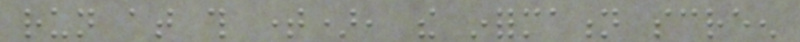run at this time), the information screen
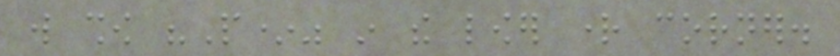will show "P*" in the lower right corner.
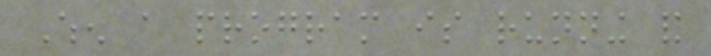When a program is running and
